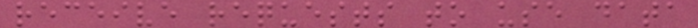receive requests to use data
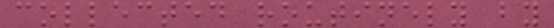collected routinely by
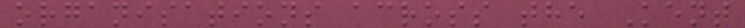organisations across the Kent
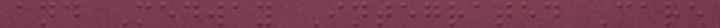and Medway Integrated Care
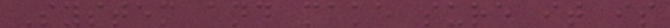System and make sure it is
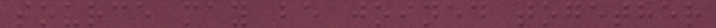source may be joined together
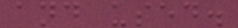and used.
